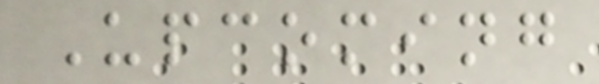Upcoming
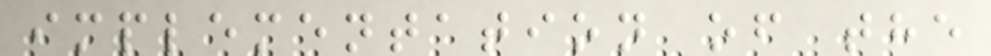implementation of the
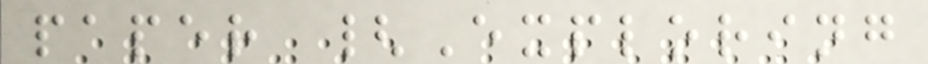paper {Exploring
